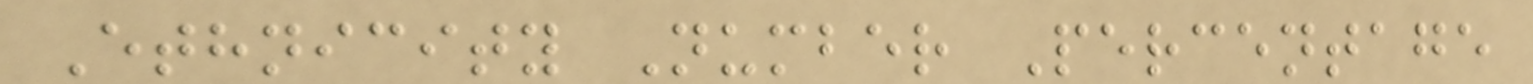Ethnicity Number Percentage
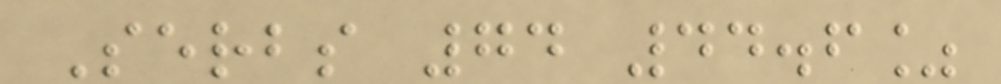Serbs 74 44.6%
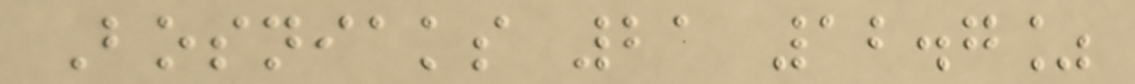Bosniaks 21 12.7%
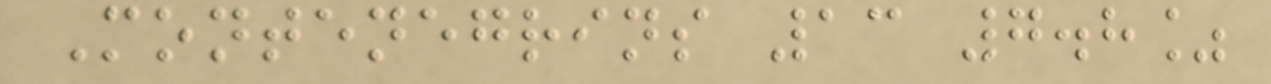Montenegrins 13 7.8%
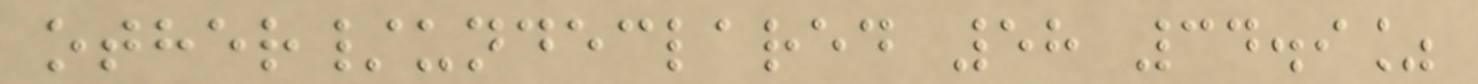other/undeclared 58 34.9%
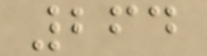264
